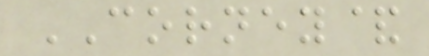CORNEY&
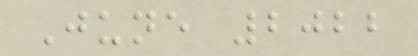June 2022
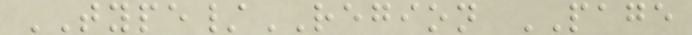TYPE/REGION PAGE
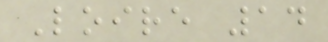Loire 14
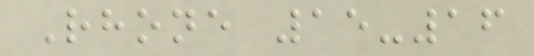Rhone 15-16
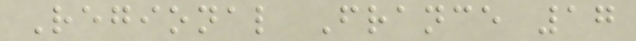Regional France 17
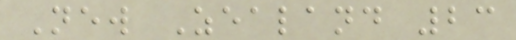New Zealand 23
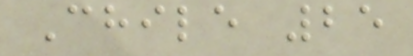Chile 25
